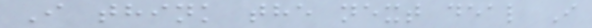I think the next deal I
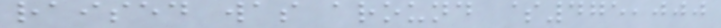raised was around $475,000
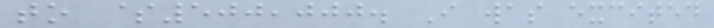to $500,000. I was excited
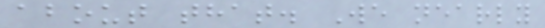about that. We nearly
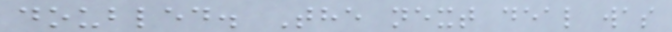doubled. The next deal was
